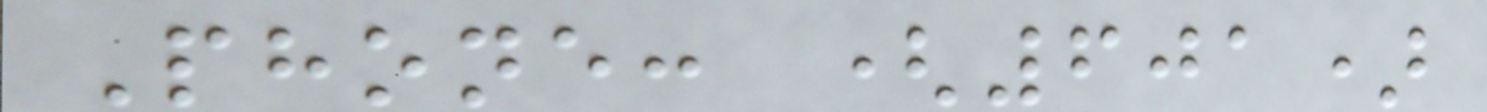Phone: (601)
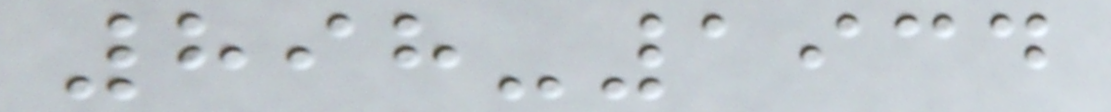898-1934
